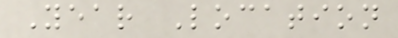Year Location
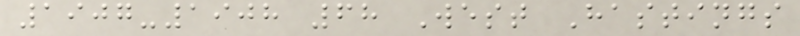1907-1908 68 West Hastings
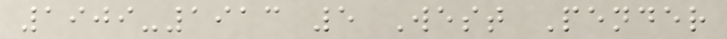1909-1913 5 West Pender
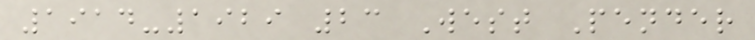1914-1929 23 West Pender
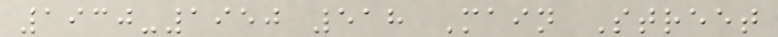1930-1950 518 Main Street
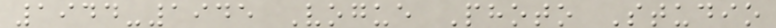1944-1945 Vogue Photo Studio
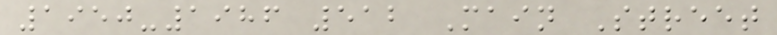1950-1986 512 Main Street
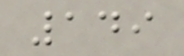149
